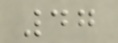47
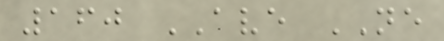160 AVE NE
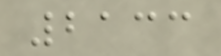2133
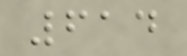614
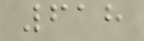618
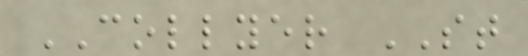COLLYER ST
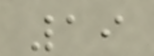19
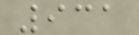931
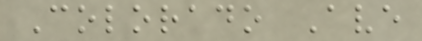Colorado Ave
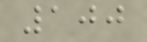100
